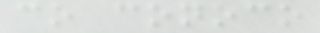co conoco
